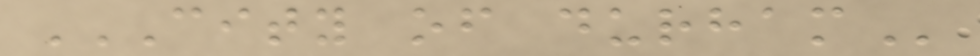CITY OF DURHAM
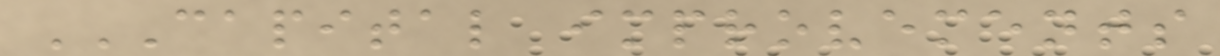CAPITAL IMPROVEMENTS
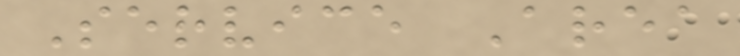Service Area
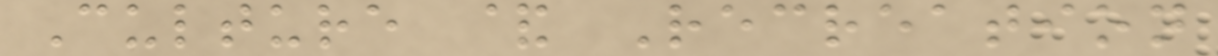Culture & Recreation
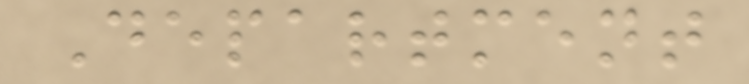Department
